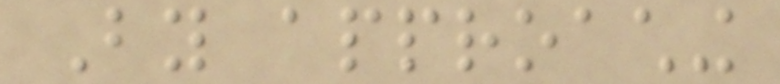By approaching
